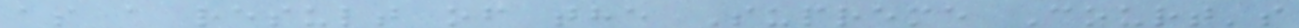as a result of the Supreme Court's
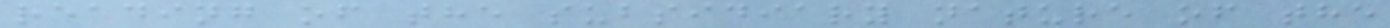reading of the subsidiary nature of the
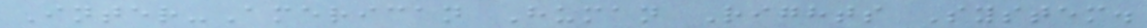Inter-American Human Rights System.
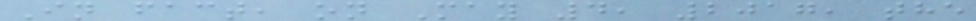In fact, on May 4, 2017, the
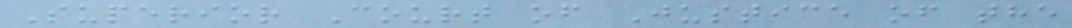Superior Court of Justice of the
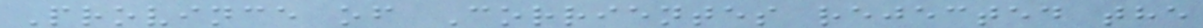Province of Corrientes rejected the
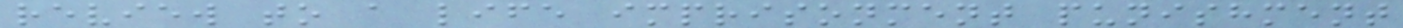review to a life imprisonment punishment
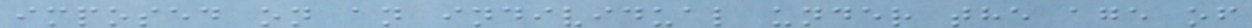imposed on an individual under the age of
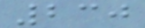230
